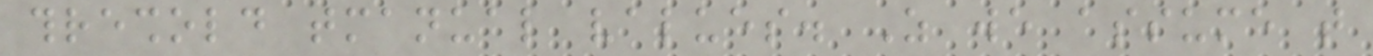threshold tmanual values. As we assume that
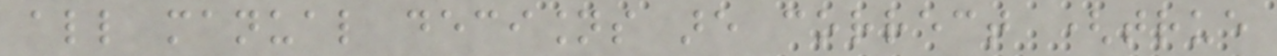all manual decisions are correct (true
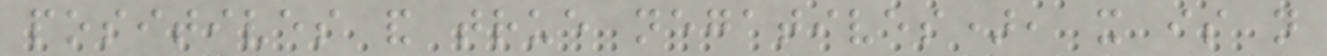positives and true negatives), it is not
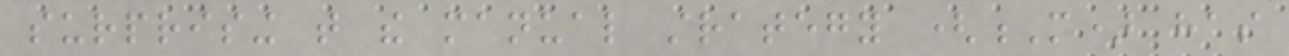surprising that the manual strategy (M) has
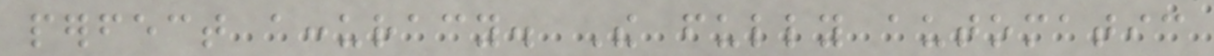perfect accuracy. The fully automatic
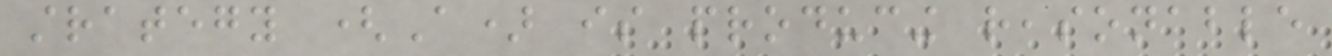strategy (A) is producing reasonable
